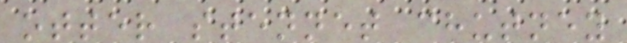otter stennet chutney
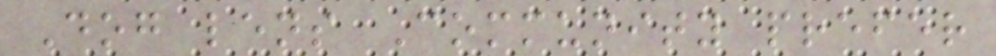Dog lens Community prefer
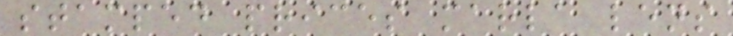stamped prices marla lens
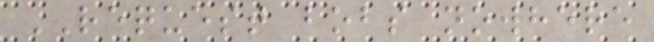REQUEST bobs nowhere
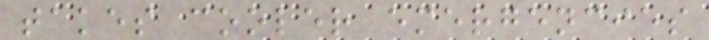takes cooler emergencies
